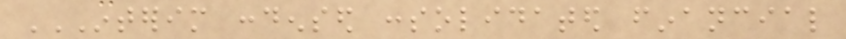INTERIM CONDENSED CONSOLIDATED FINANCIAL
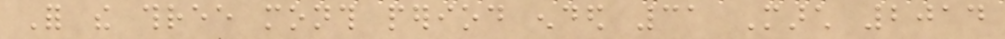For the three month period ended 31 March 2014
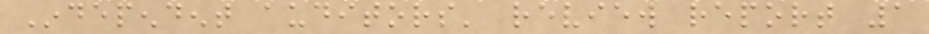Independent auditors' review report 1
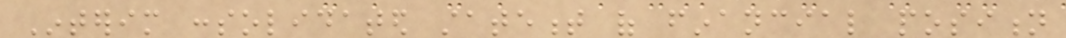Interim consolidated statement of financial position
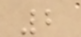2
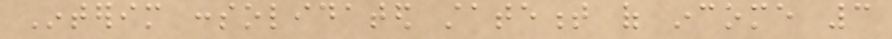Interim consolidated statement of income 3
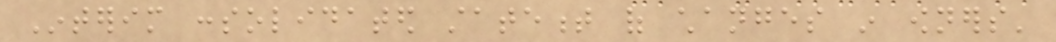Interim consolidated statement of changes in owners'
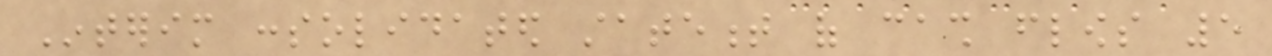Interim consolidated statement of cash flows 5
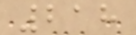218
